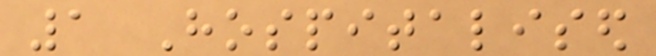1 Hospitalised
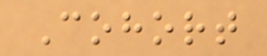Cohort
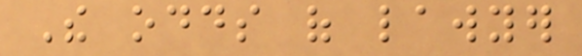The odds of lawyer
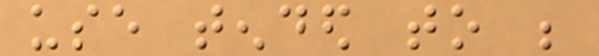use tended to be
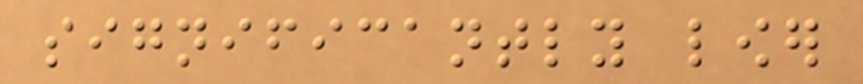significantly lower
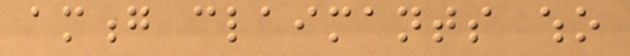among claimants who
